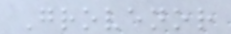Grovenor
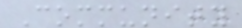Community
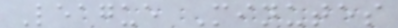League Minutes
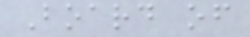Board of
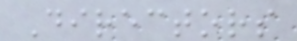Directors
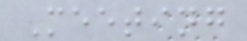Meeting
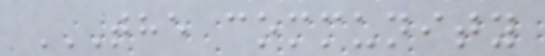THE COMMUNITY
